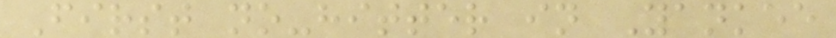First no-hitter in Yankee
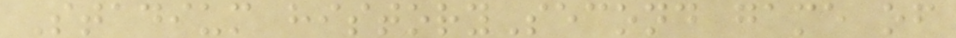Stadium historySecond game of
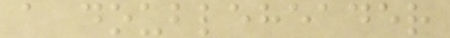a doubleheader
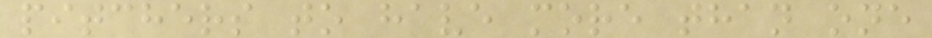pitchers to have more than one
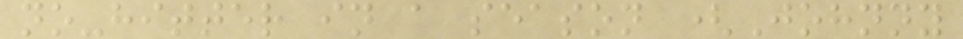no-hitter in a season (Johnny
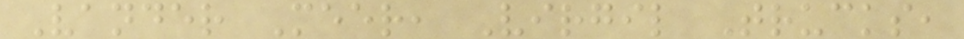Vander Meer, Virgil Trucks,
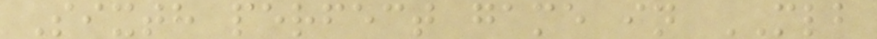Sixth perfect game in MLB
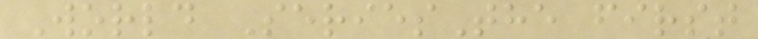World SeriesThe first
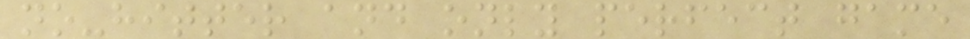no-hitter and only perfect game
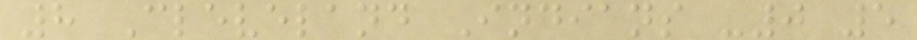8 Cleveland Indians -0 5
